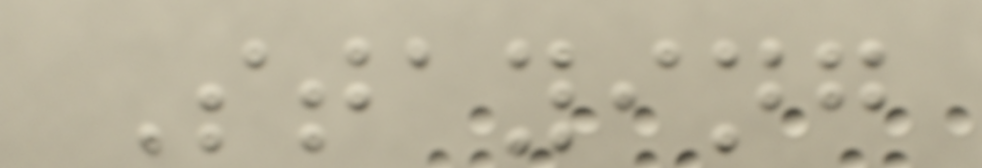Staying
